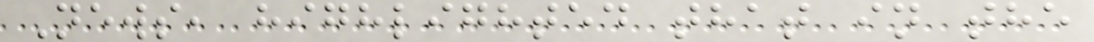News, highlighted that in the
